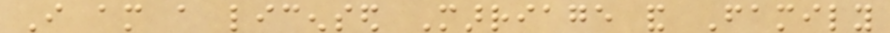I am a licensed Marriage and Family
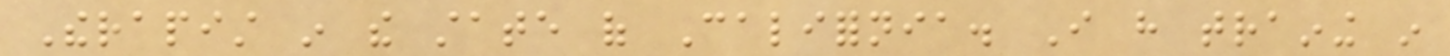Therapist in the state of California. I have training in
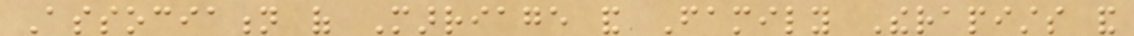Association of Marriage and Family Therapists and
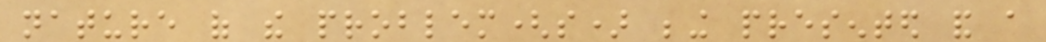nature of the problem(s) being presented and a
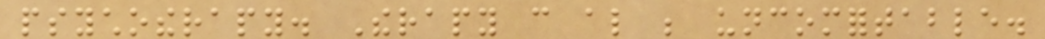psychotherapy. Therapy can also be uncomfortable.
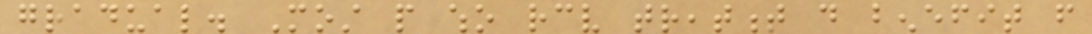gradual. Most people who receive treatment do benefit from
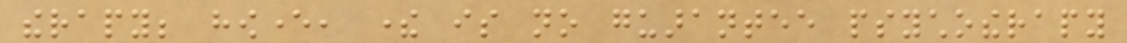therapy; however, there is no guarantee psychotherapy
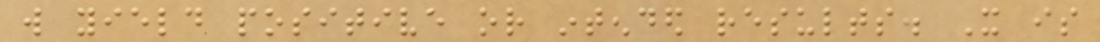will yield positive or intended results. It is
